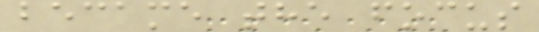became the focus
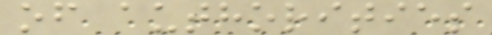of authorities
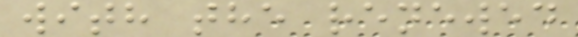with the renewed
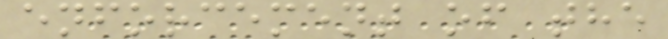enforcement of the
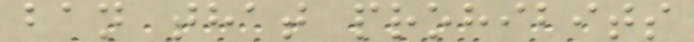ban that prohibits
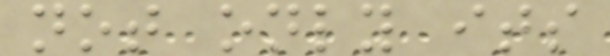not only its
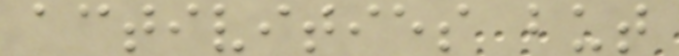activities but
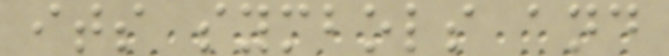its symbols and
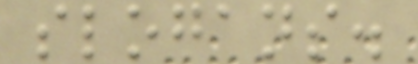slogans.
